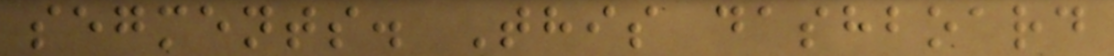segments. This dashboard
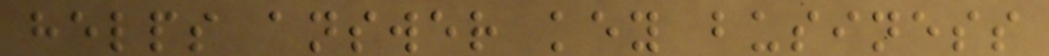helps answer key business
